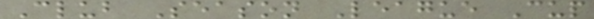Club Season League Cup
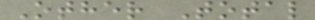Other Total
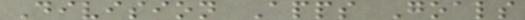Division Apps Goals
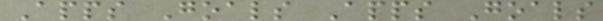Apps Goals Apps Goals
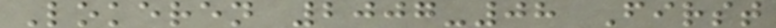Lokeren 2007-08 First
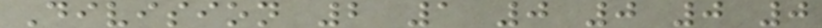Division 2 1 0 0 0 0
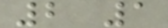2 1
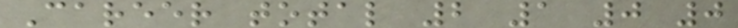Career total 2 1 0 0
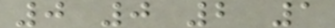0 0 2 1
